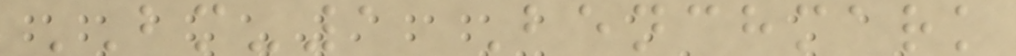BM-1 Benchmark
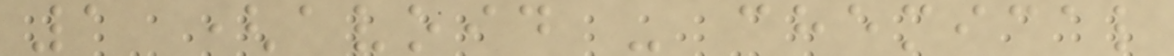1 (avoid - chemical
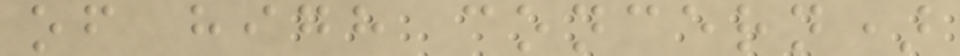of high concern)
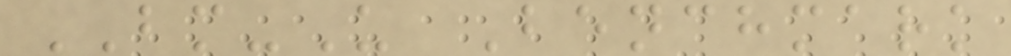BM-U Benchmark
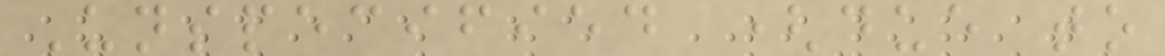Unspecified (due to
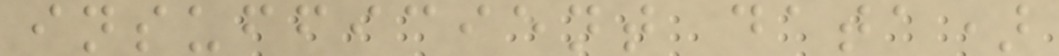insufficient data)
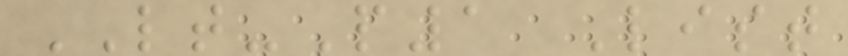LT-P1 List
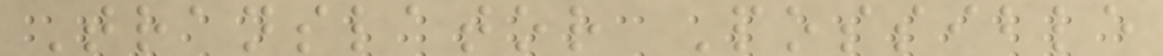Translator Possible
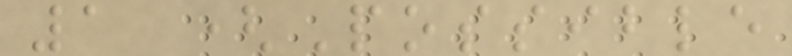1 (Possible
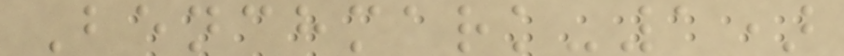Benchmark-1)
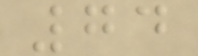74
